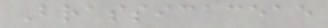Brassicaceae
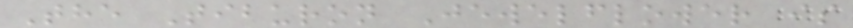The Tiburon Jewelflower is
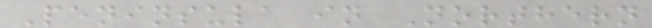Peninsula in Northern
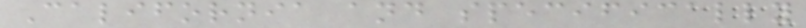California and specifically
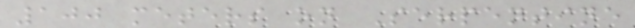100 meters on Serpentine
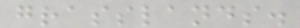grasslands.
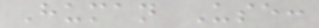Human Use:
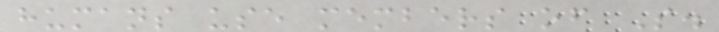humans use members of S.
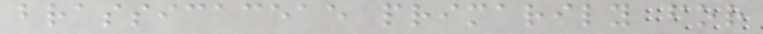brassicaceae primarily for
